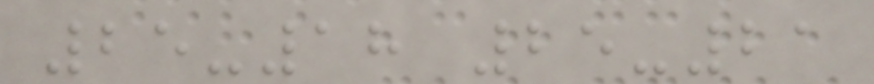25-18 25-21
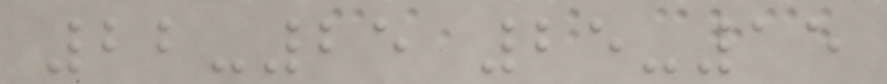22-25 25-15
